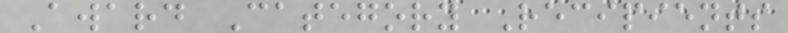Award Category Recipients
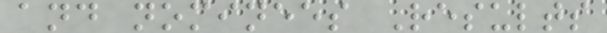and nominees Results
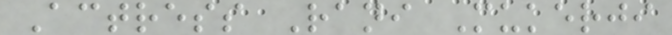Actress Rani Mukerji
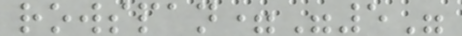rowspan="5"
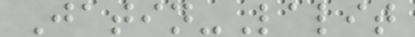Jatin-Lalit
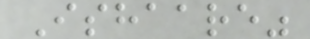Ishaare"
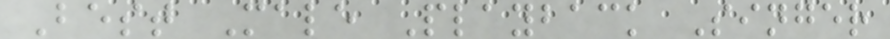Best Male Playback Singer
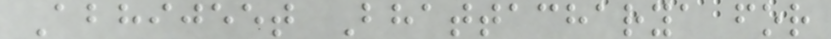Abhijeet Bhattacharya for
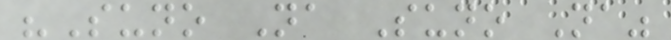"Suno Na Suno Na"
